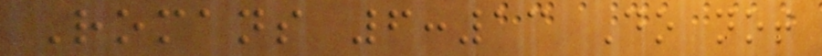Romans 6:13 Do not
